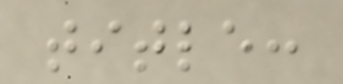title:
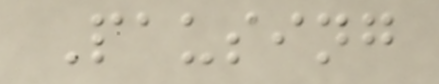Pausing
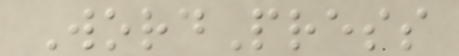WordPress
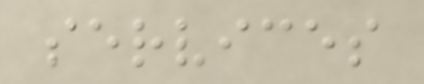services
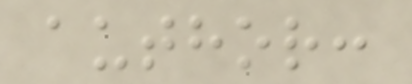author:
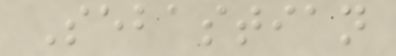Sebastian
